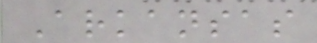Arkansas
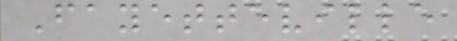Fayetteville
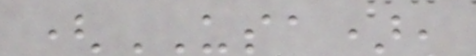(USA),
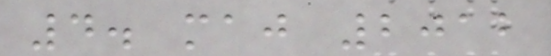4. maj 2012
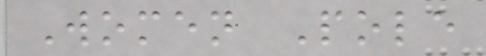Women Pole
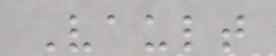Vault
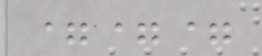===
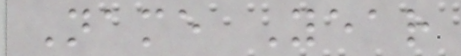Name Year
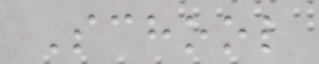School
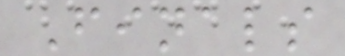Finals
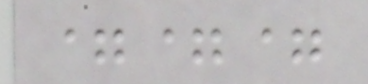===
